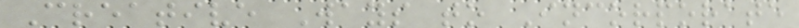Creative Ways to Incorporate
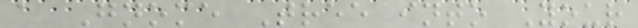a Gnome Tree into Your
